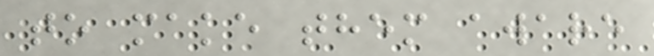to make them aware
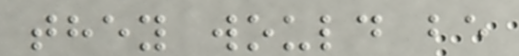they would be
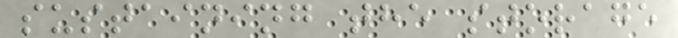sustaining the storage
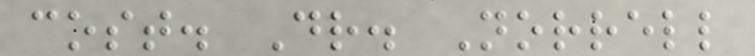cost. Dr. Norrell
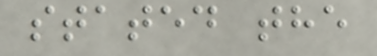stated the
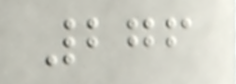276
